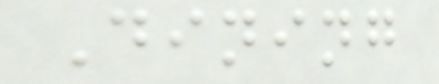Dining
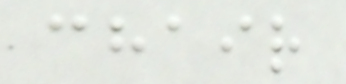chair
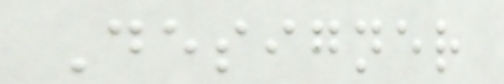Designer
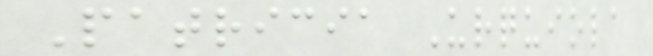Patricia Urquiola
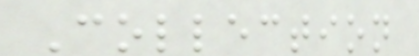Collection
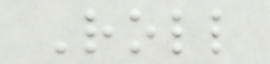Roll
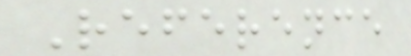Reference
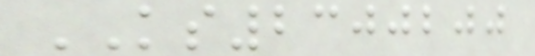KS2300200
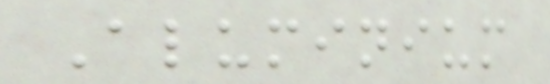Aluminium
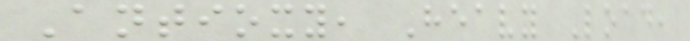Antioxy, Heavy Load,
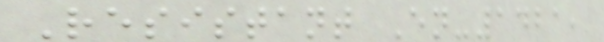Resistant En-1421,
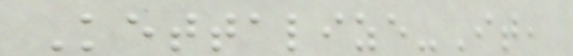Kettalize-It,
